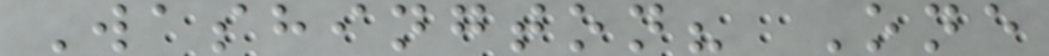Washington? One
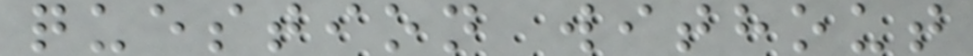question without
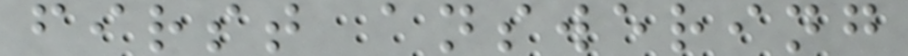first answering
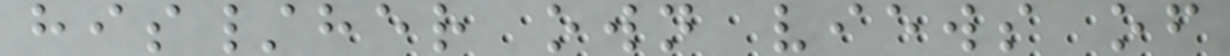his/her own views of
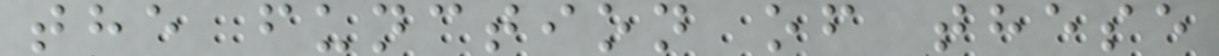the function of these
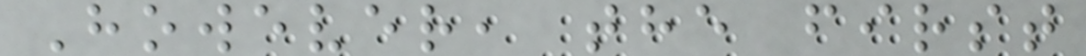However, the first
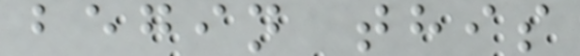begin this
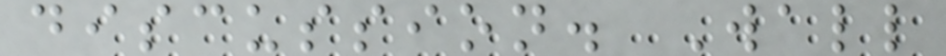discussion. Wall
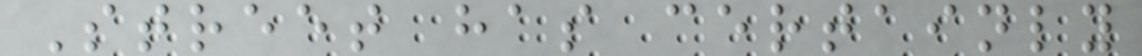Street has certainly
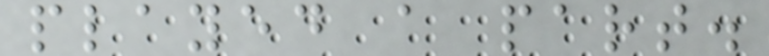played a part.
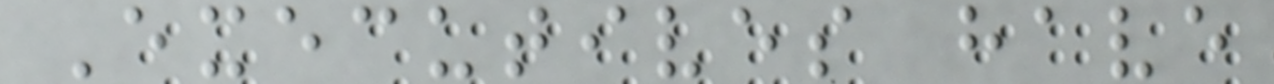Executives have
